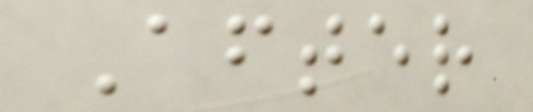After
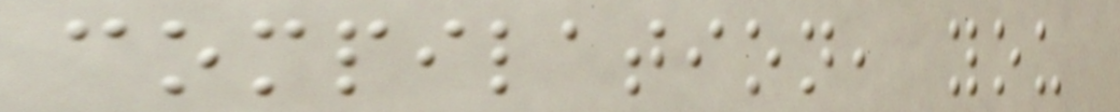compilation, you
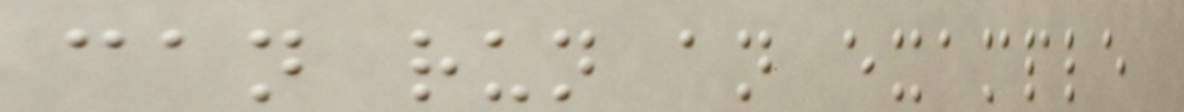can run an example
